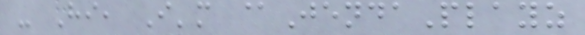- Hi, I'm @JendaPlayz
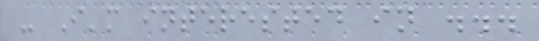- I'm interested in ...
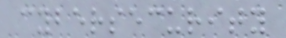cybersecurity
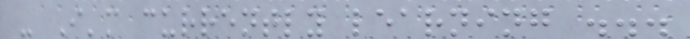- I'm currently learning ...
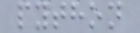python
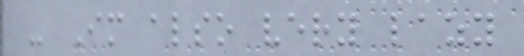- Im also very lazy
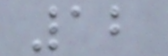12
